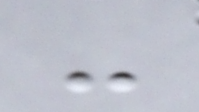-
